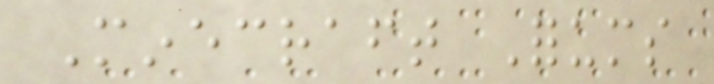Minecraft Forums
